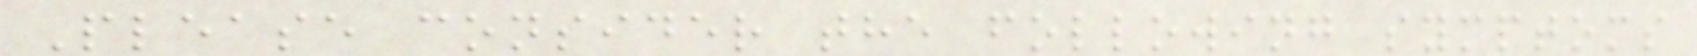Please consider the following symptoms
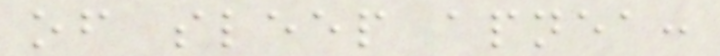of sleep apnea:
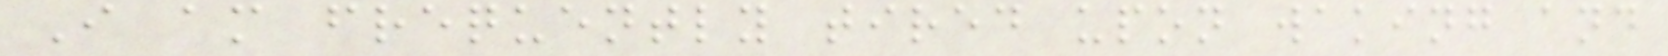I am frequently tired upon waking and
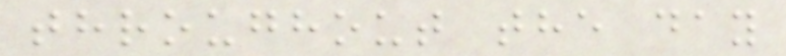throughout the day
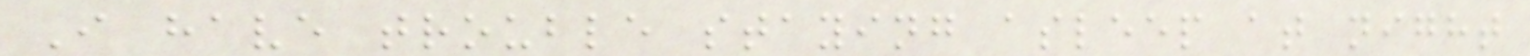I have trouble staying asleep at night
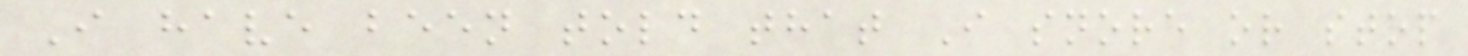I have been told that I snore or stop
